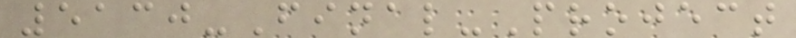5130-Final-Project
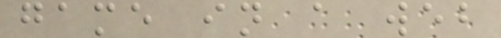game in a web
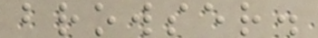browser.
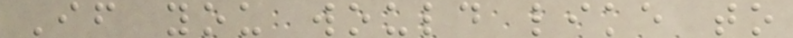If you would like to
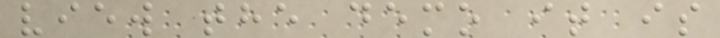view the demo it is
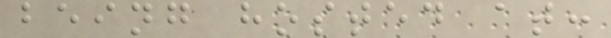being hosted at:
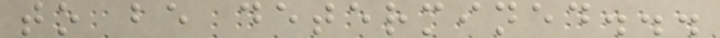to be determined...
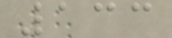133
